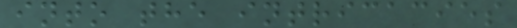into the intricacies
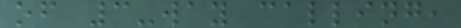of 3-way calling,
